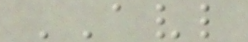AVL
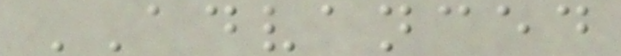ADVANCED
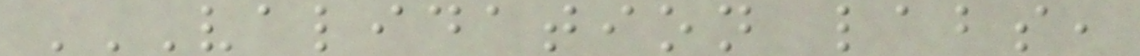VALIDATION LABS,
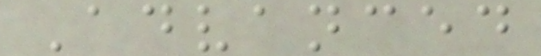Advanced
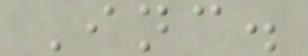Inc.
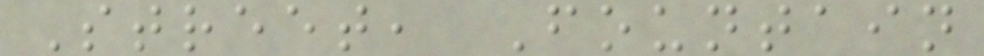Street, Fountain
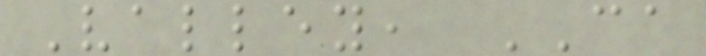Valley, CA
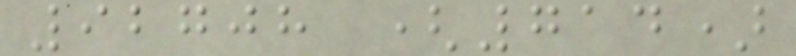92708 (714)
